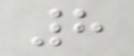8
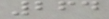264
